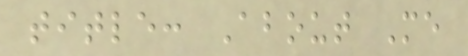title: About Me
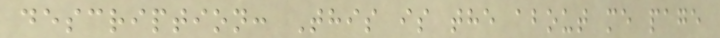description: This is the about me page
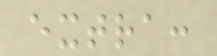extra:
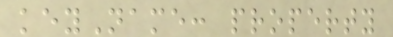keyName: property
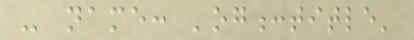- name: 'og:title'
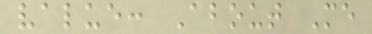value: About Me
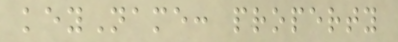keyName: property
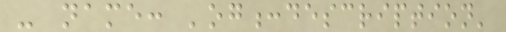- name: 'og:description'
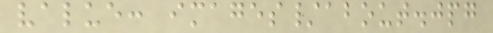value: images/about.jpg
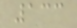133
